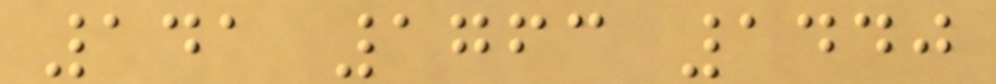141 1763 1440
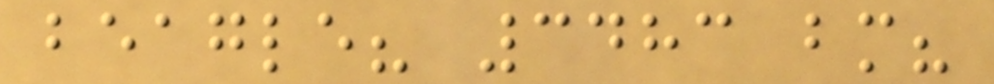beagle? 3483 bm?
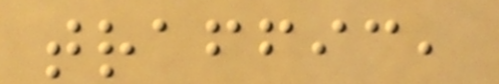traffic,
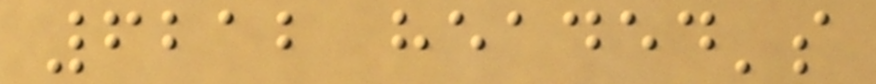6212 headed's
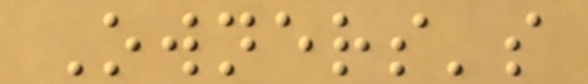Owners's
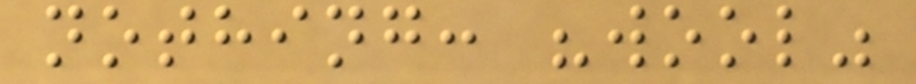nothing: "wool"
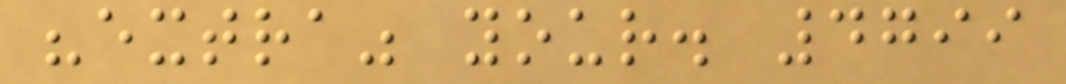"extra" your. 4799
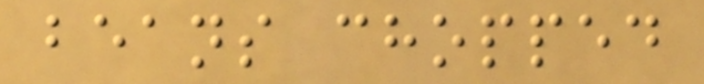beans chopped
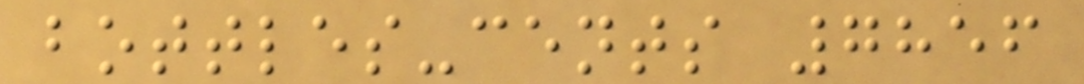bottles-cents 7856
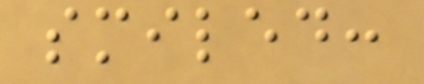smiled:
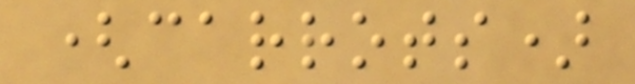(carrots)
